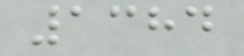1384
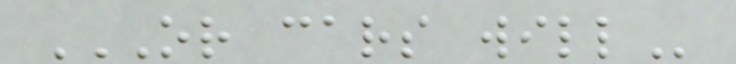OR CARS WILL
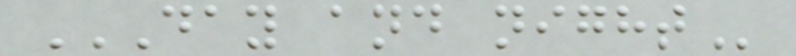DAY AND NIGHT
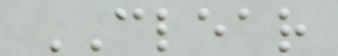CLEAR
